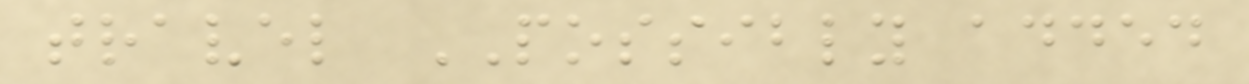travel POSSIBLY added
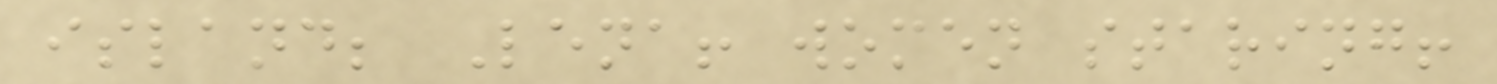island; Lena! women staring!
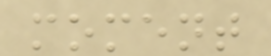moment
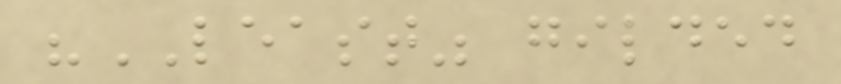"LEAST" gilded
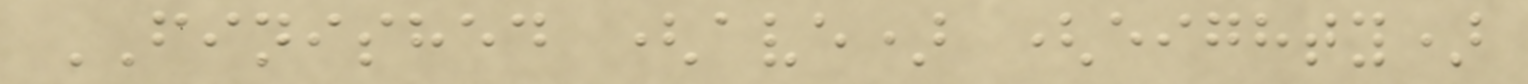FINISHED (ave) (eighty)
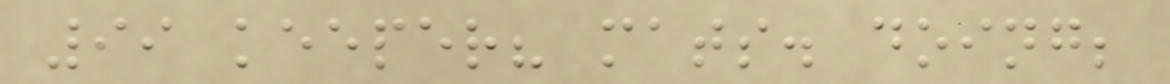99 keeper? mats. doing;
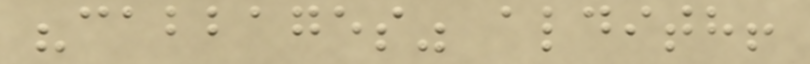"cabbages" aldith!
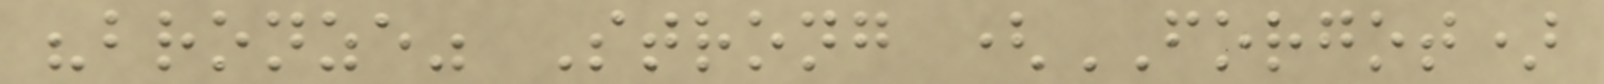"bronze" Strong (FORGOT)
